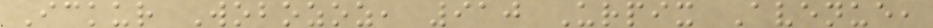Ickur Wobozoz, 910 Urpix Avenue,
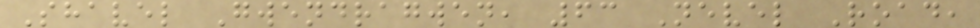Shavel Gwendragwen, 63 Nevel Road,
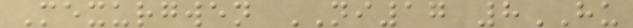Mexurgwen NI17 8HU
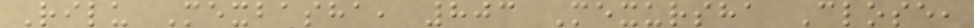Rilu Mexbasha, 803 Mexursha Close,
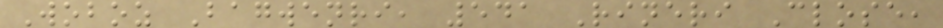Woboz Bagwenri, 541 Rineri Close,
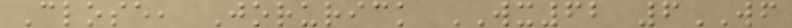Close, Jorurick WX62 6WF
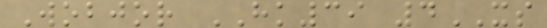Wobjor HK39 4XS
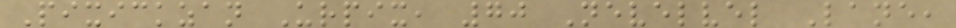Pixickzan Urpix, 70 Nevelvel Lane,
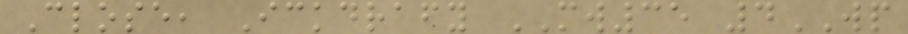Close, Ickdrafy MW35 4WP
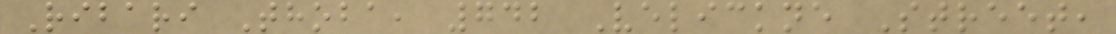Ribari Thoba, 742 Velickne Street,
